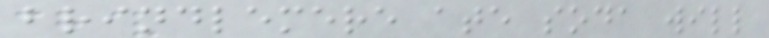brindlemere ate soda will
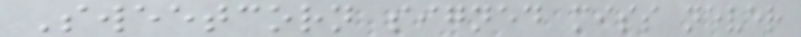Sweetcorn signed miss never
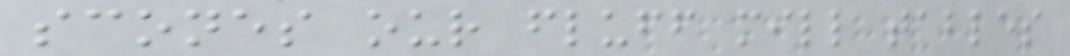scones our fluff mill tables
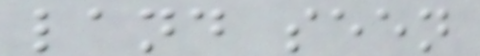land seen
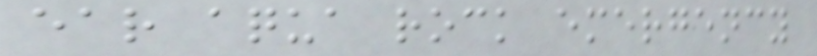ear aqua rock emergency
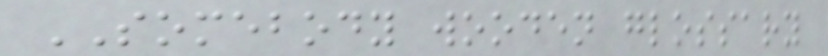SOMEBODY wooden glossary
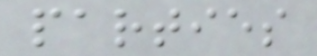parties
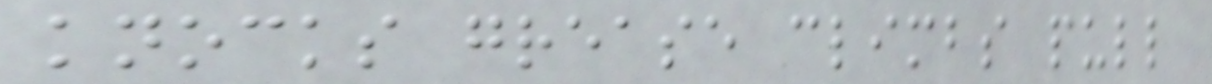knocks grease climbs pull
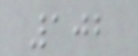102
